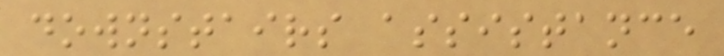downstairs assistance
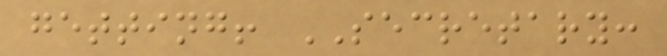getting! SECRETARY:
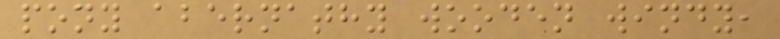pony abernathy wooden windy,
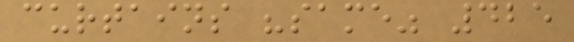curtains "same" 425
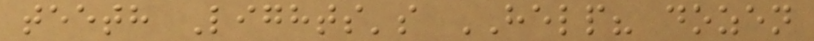teeth Lights's HELP? dozen
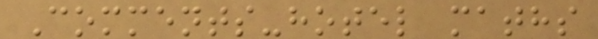Comments-hotel maths
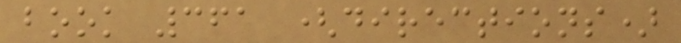book 361 (directions)
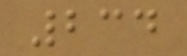234
